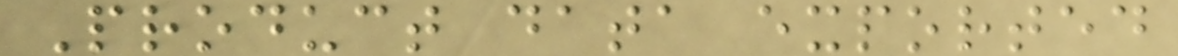Product data exported
